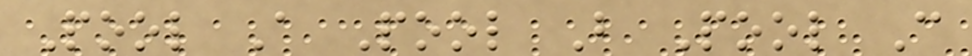Pool A Pool B Pool C
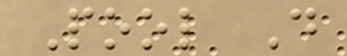Pool D
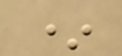*
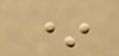*
